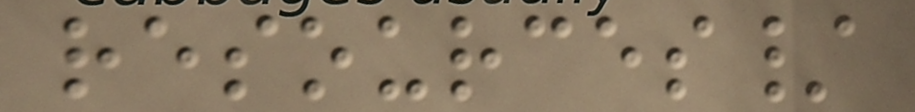resources/
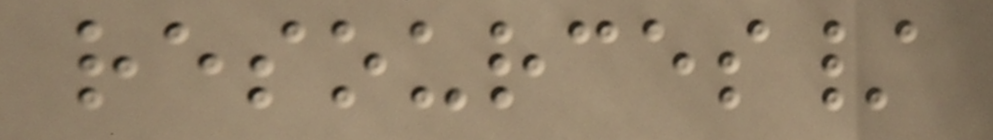resources/
